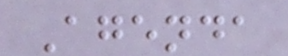Agenda
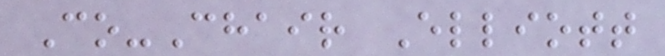Co-Chair Elliott
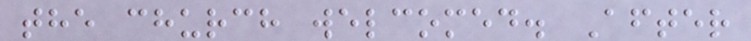the church welcomed. After
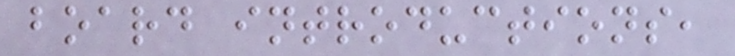board introductions,
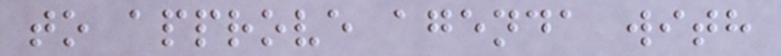to approve agenda with
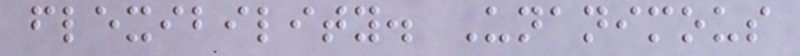flexibility. Unanimous
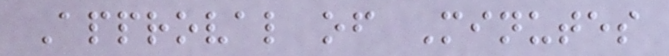Approval of Minutes
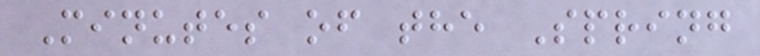Minutes of the Spring
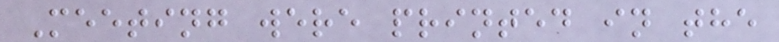Meeting were printed in the
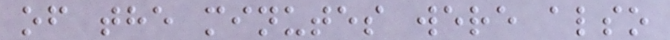of the minutes were also
